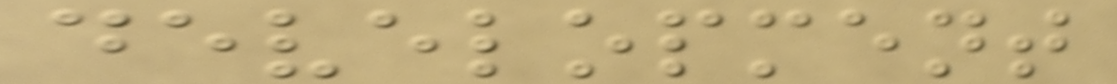development
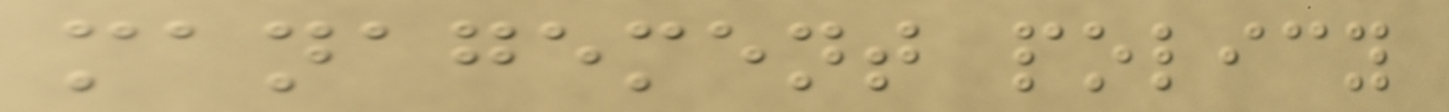management policy
